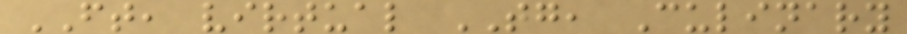FT, virtual TG, Culinary
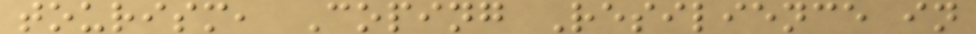tourism, Coping Resilience in
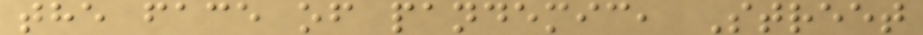the face of pandemic, Street
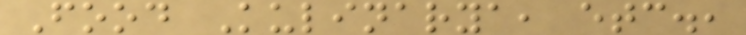Food Kulinarya, etc.,
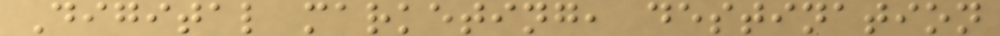Digital marketing, destination
